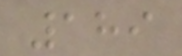189
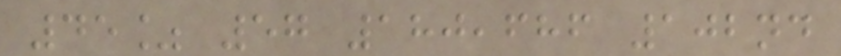45% 57 180,686 102nd
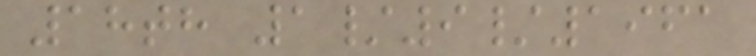18th 1/9/1961
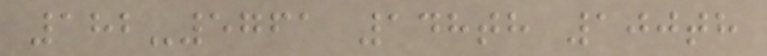182-5761 148th 100th
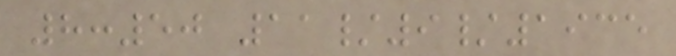8:50 11/9/1935
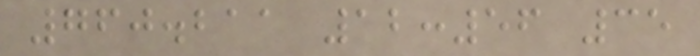760.211 12:56 35
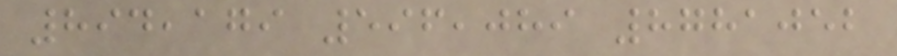894,179 596,089 8781052
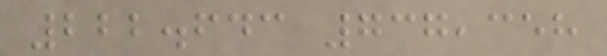222.643 737,358
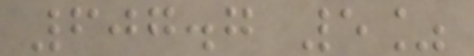607.7 5%
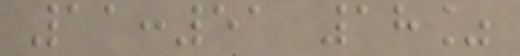11:51 18%
